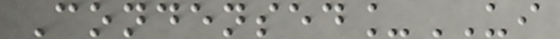Condensed_UI
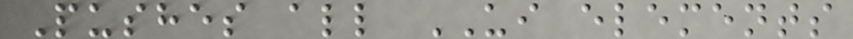Pushes all UI elements
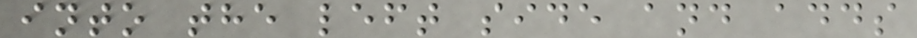into the left side and adds
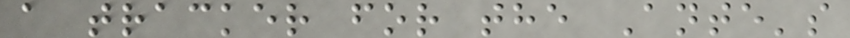a tracker for the Ante's
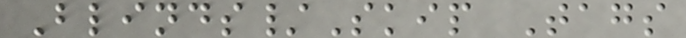Blinds/Skip Tags
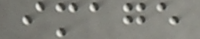image
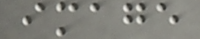image
